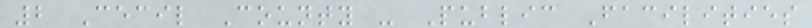2 Cecil County - Public Facilities
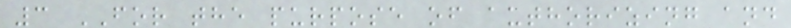3 FOR the purpose of authorizing and
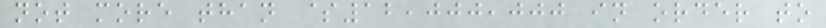not more than $12,000,000 in order to
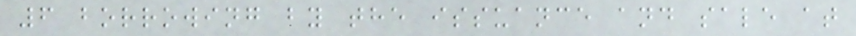6 borrowing by the issuance and sale at
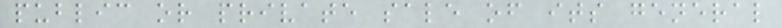public or private sale of its general
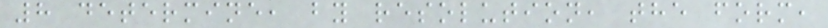8 determine, by resolution, the form,
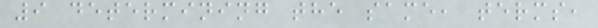9 determining the same, terms,
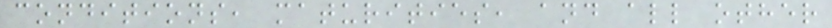conditions, maturities, and all other
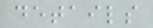details
